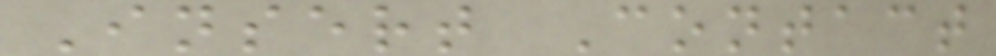Insert Contact
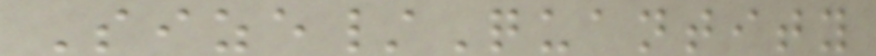Size/Quantity
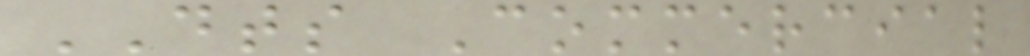DTS Commercial
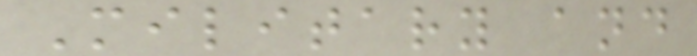Military and
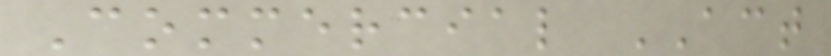Commercial ACT
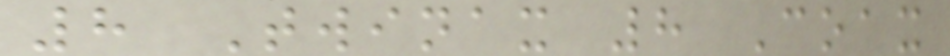8 Twinax 8 Coax
